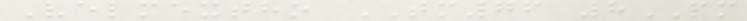Velmextho TM76 8PM
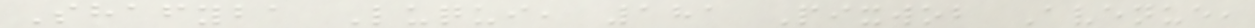Shafyba Luqui, 181 Pixwob Avenue,
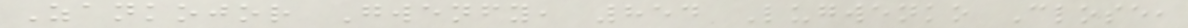Zankojor Gwenfy, 854 Lugwenko Close,
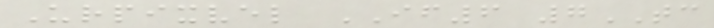Urpixvel IF6 7TC
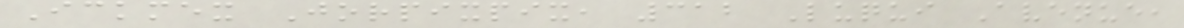Ickmex Jorpixpix, 312 Luqui Avenue,
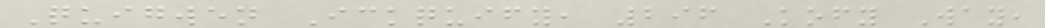Quigwen Ickquify, 296 Kofy Way,
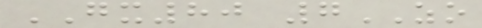GX80 7ZO
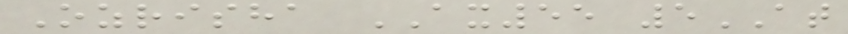Ozrisha AX55 5AT
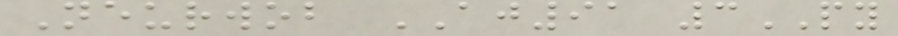Neurwob AJ91 3PY
